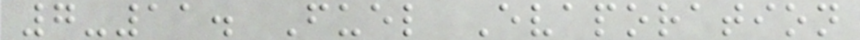7-11. Fuel Evaporation
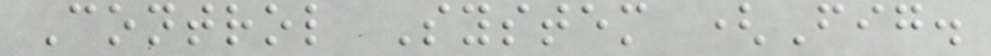Control System (Fig.
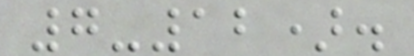7-12).
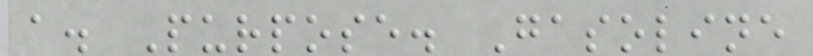a. Purpose. Gasoline
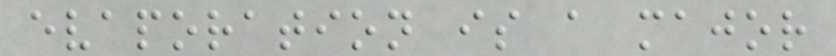evaporation is a major
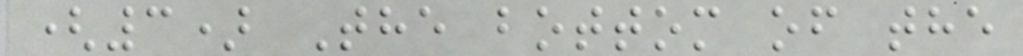(3) The bottom of the
